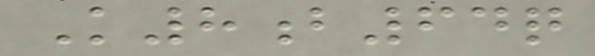K8b64q
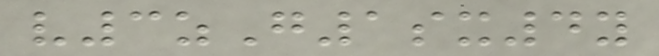v3zG1sx4y
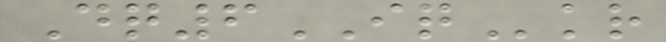Dq6IQkr
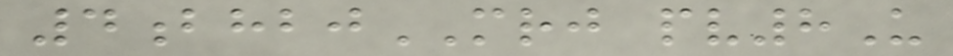4bhbjMRJ pv8U
